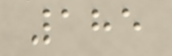185
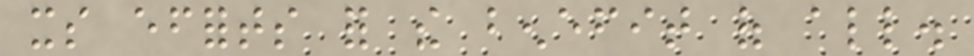its efforts for the benefit of all.
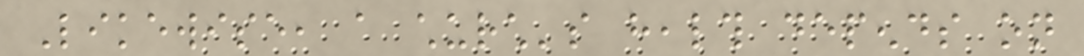Likewise, a church's health depends on
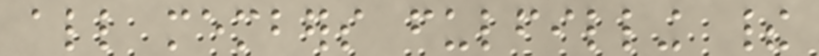all members fulfilling their
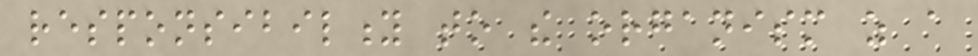responsibility to the organism as a
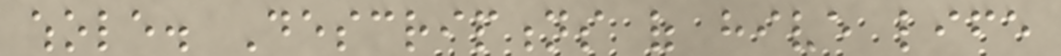whole. Descriptions of hive life
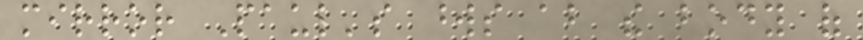mirror Paul's words about the body of
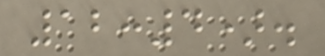12:4).
